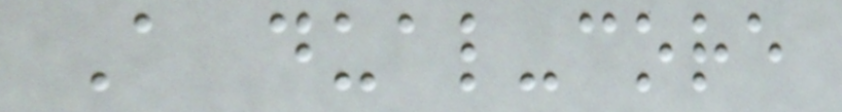A dual-core
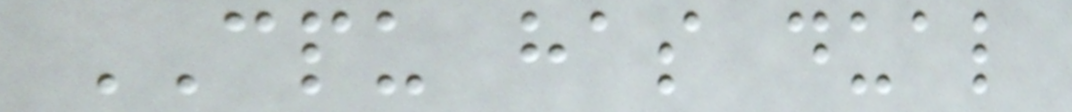CPU has dual
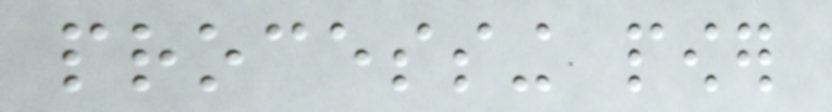processing power
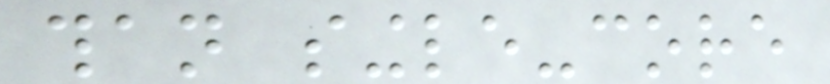than single-core
